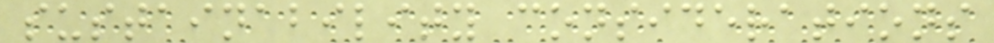sustainability considerations
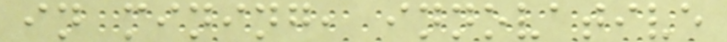in mining, innovative
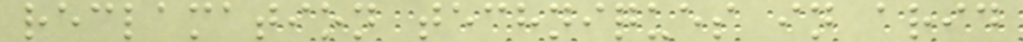reclamation techniques in arid
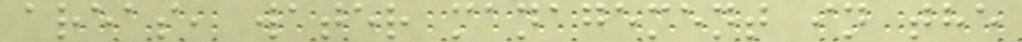areas, water management in the
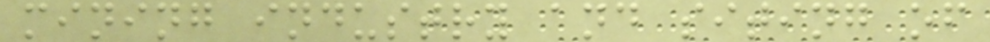mining industry and siting of
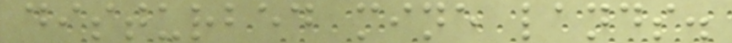disturbed mine lands.
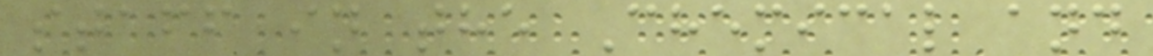staff in the Chemical and
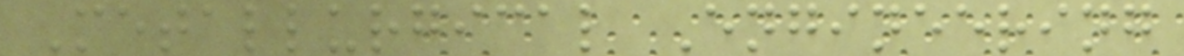Metallurgical Engineering
